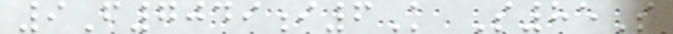9F7049i6K S85S
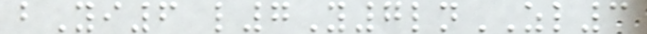bYi6 l7Y7lnZL3
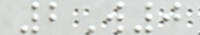2W0
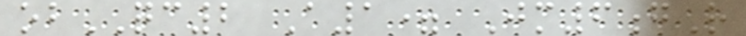obQC2 A1= Jm6gR
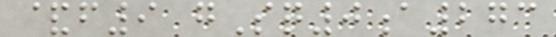&f9 gSq0a273
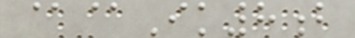@@Ik8b
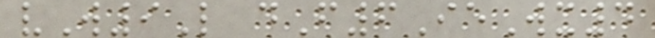vW9L dF6IeWx4
